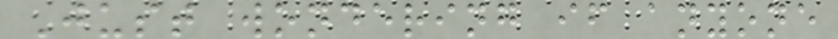Just wondering if anyone
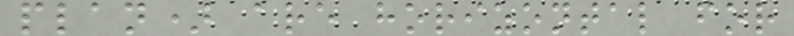plan) are horizontal for
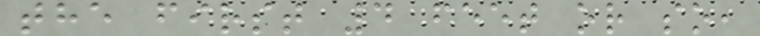the first 4 feet or so,
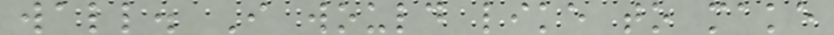wall. I would like to make
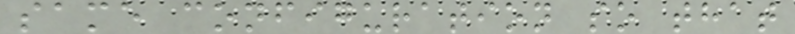same configuration so that
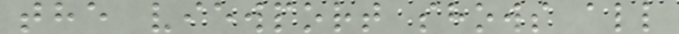the viewport shows all
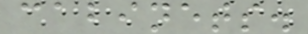cabinets.
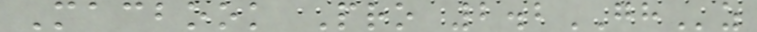Macbook Pro 2.2GHz
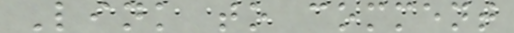Link to comment
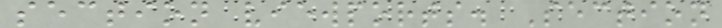section viewports. Section
